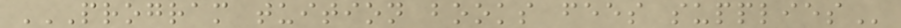PROGRAM TUITION BOOKS FEES SUPPLIES
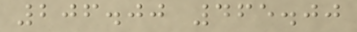206.00 465.00
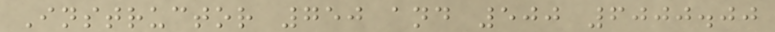Instructor 750 and 500 6000.00
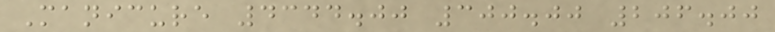Manicure 4344.00 300.00 206.00
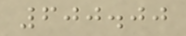600.00
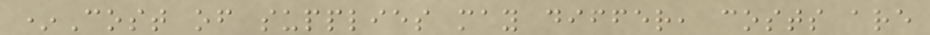*Cost of supplies may differ, costs are
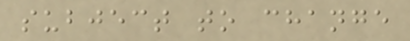subject to change
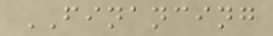FINANCING
